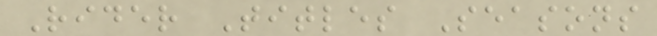Rider Titles Seasons
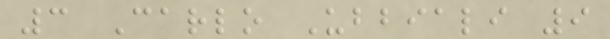3 Carlo Ubbiali 9
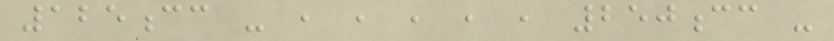125cc - , , , , , 250cc -
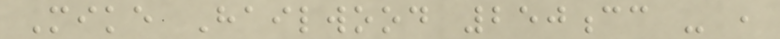Mike Hailwood 250cc - ,
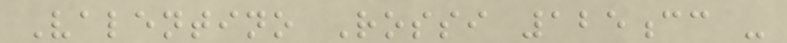Valentino Rossi 125cc -
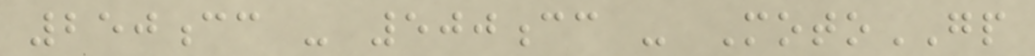250cc - 500cc - MotoGP
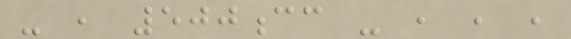- , 500cc - , , ,
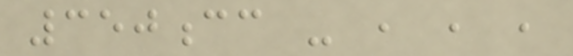350cc - , , ,
